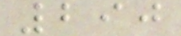290
